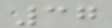37
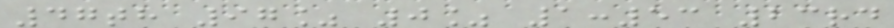47th 97% 0% 1:53 23rd
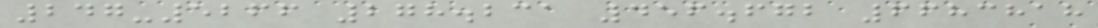247-5266 278.231 456.672 6683818
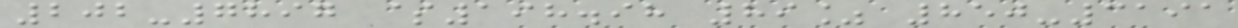202-7897 $198.98 89% 850-3191
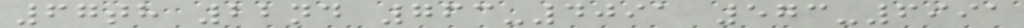67th 22nd 763-4091 573-6991
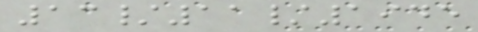13/11/1945
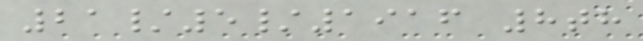21/5/1916 8th
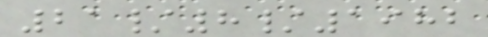21/8/1982
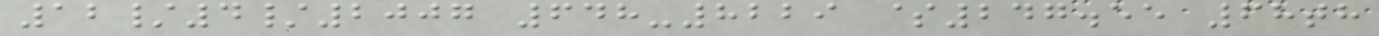12/4/2007 648-8229 $247.55 68th
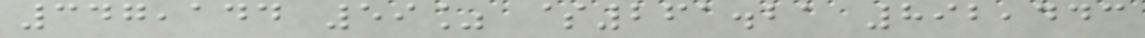347,144 59% $261.21 892,443
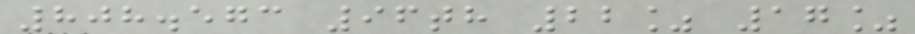808.573 96th 22% 17%
